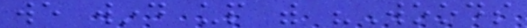we wind up with "Woods
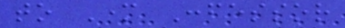to Mother Confessor
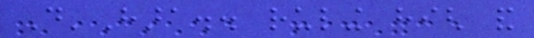D'Hara.. ruling high and
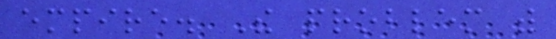empire. The problem with
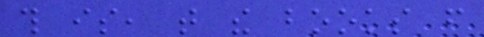this is, that the books from
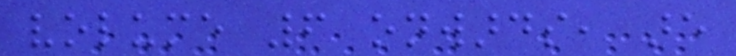volume 6 onwards, are
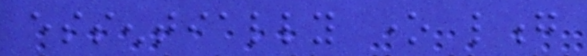essentially one long
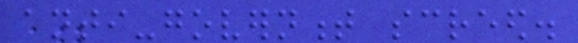anti-government screed.
